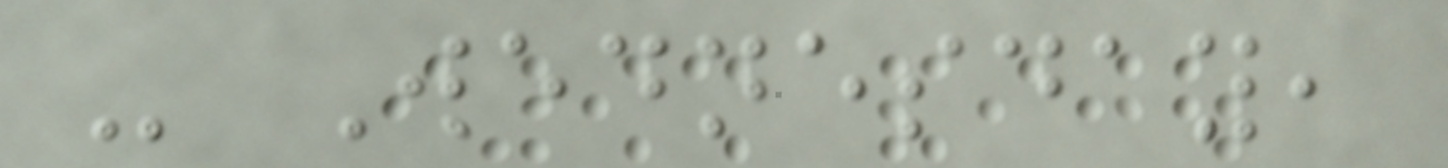- Wednesday,
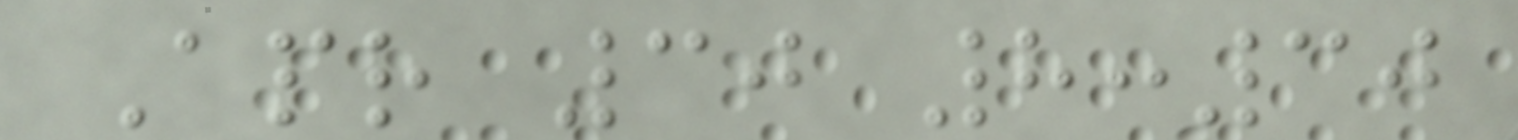Apr 30 8:30
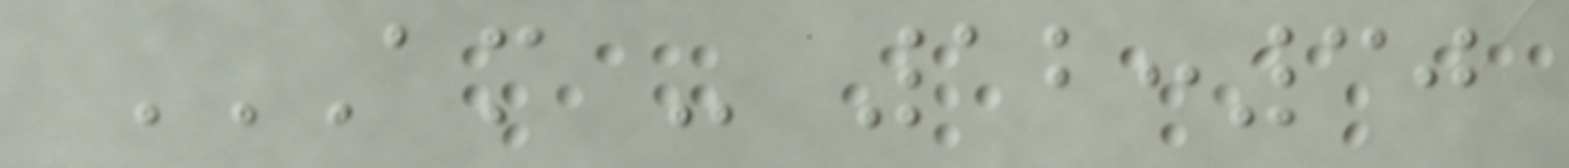AM - 12:30
